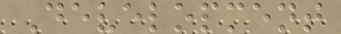Development
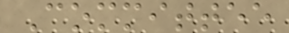Committee
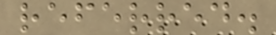referred.
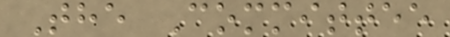The Committee
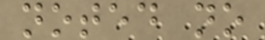noted no
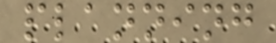planning
